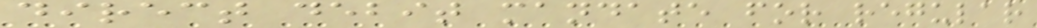direct debit mandate for regular
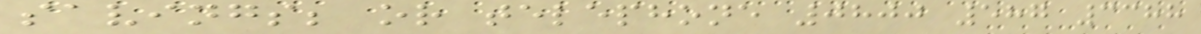savings; or telephone 0800 587 3388
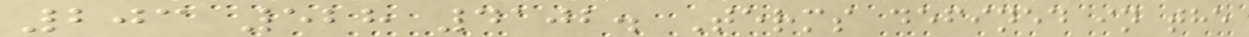203 528 4102. Terms defined in the
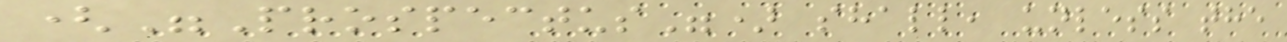("Prospectus") shall, unless the
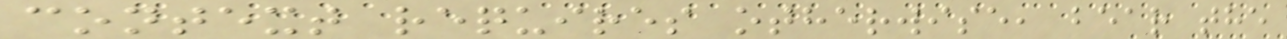context requires otherwise, bear the
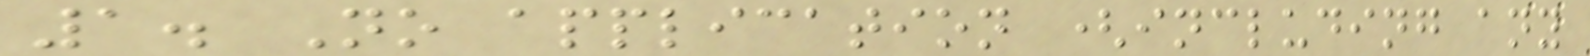1. No application (including any
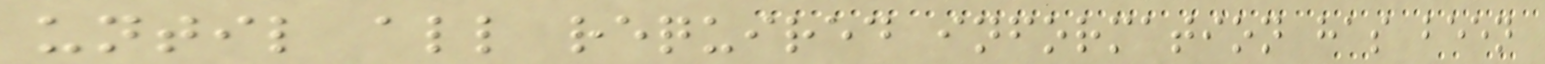until all required information has been
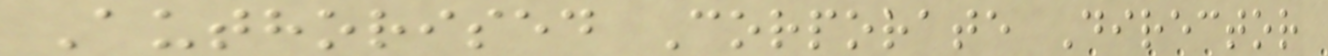Authorised Corporate Director
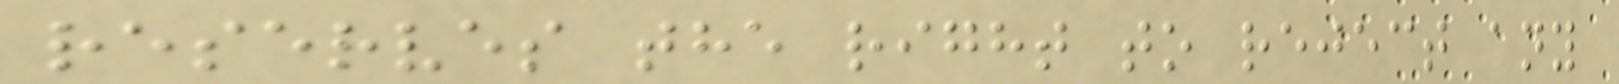reserves the right to reject any
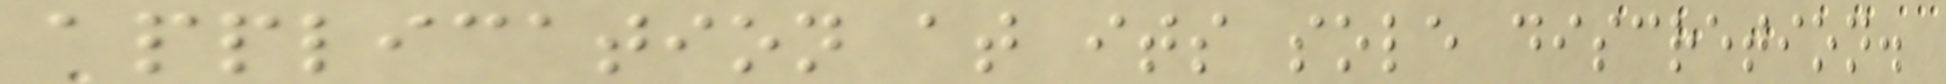application at its sole discretion.
